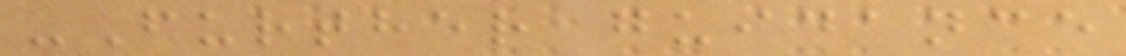-Further guidance
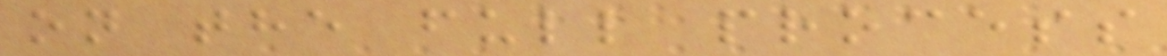on the full process
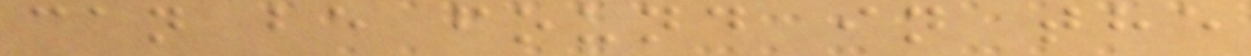can be found in the
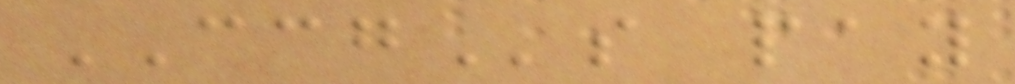CCGs pay
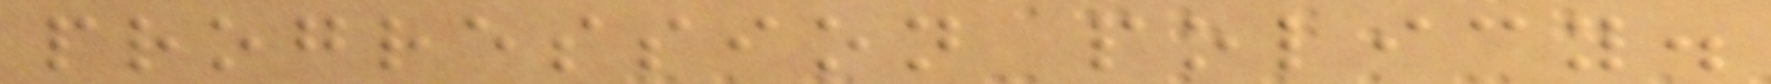progression policy.
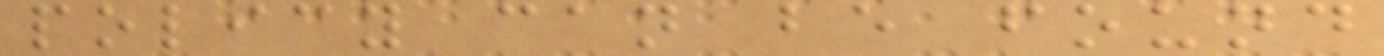policy can be found
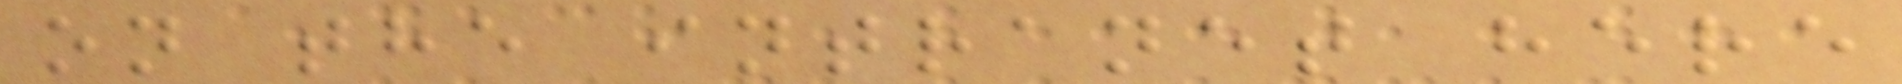on the intranet here
